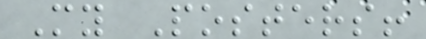My Posters!
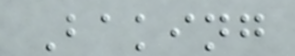Baking
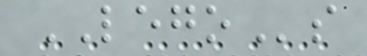LEGOs
